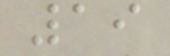19
